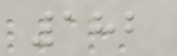182
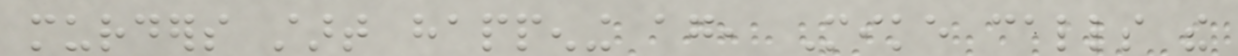murders start happening again, Mike calls the
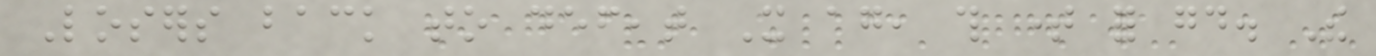Losers back to defeat It again, this time for good. The
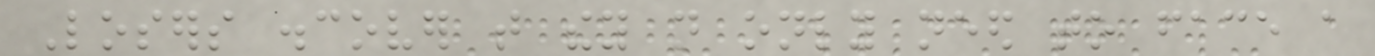Losers discover that they not only need to face a
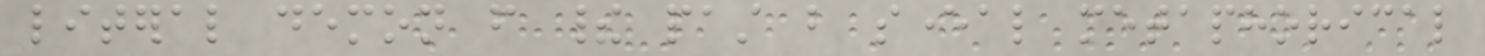literal demon from their past but several metaphorical
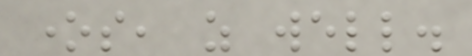ones, as well.
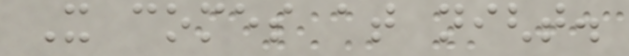It comes at night.
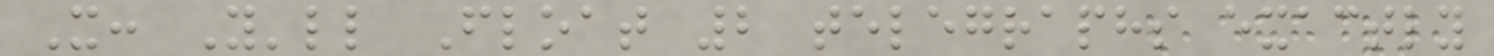It: You'll Float 2 telegraphs exactly
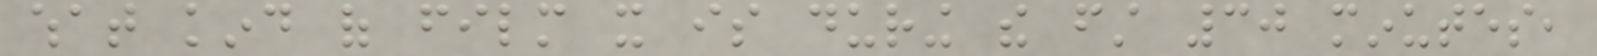what kind of film it is during the first 30 minutes,
